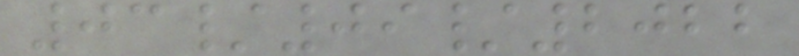03/09/2022
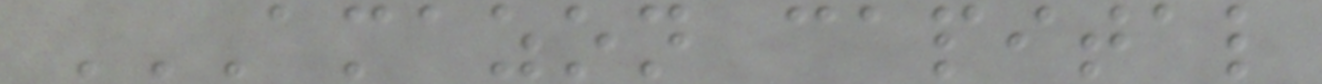AMAZON CAPITAL
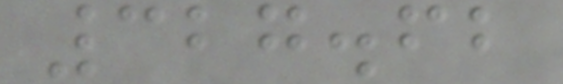327.62
